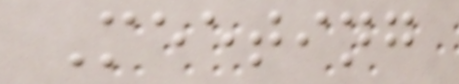Meeting
